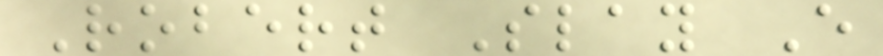Robert Slay E
